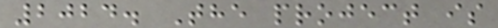2024. The project is
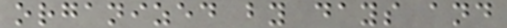organized by days and
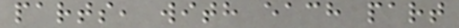parts, with each part
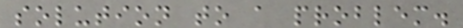solution to a problem.
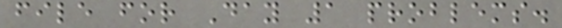file for Day 1 problems.
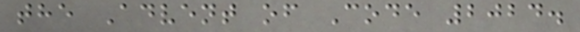the Advent of Code 2024.
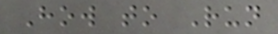How to Run
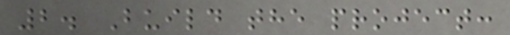2. Build the project:
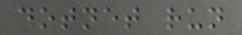dotnet run
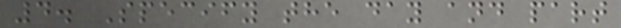4. Specify the day and part
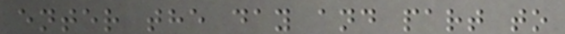enter the day and part to
